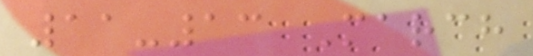11-13 March
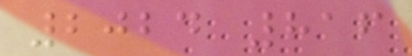2024 816
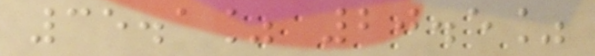35.1% 20.5%
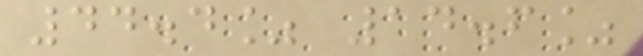44.4% 14.6%
